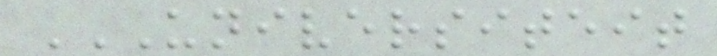UNIVERSITEIT
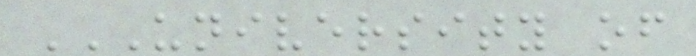UNIVERSITY OF
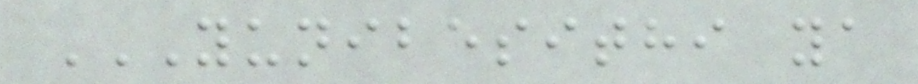YUNIBESITHI YA
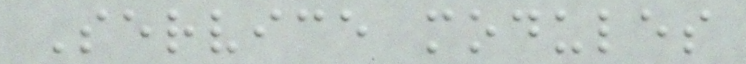Service modules
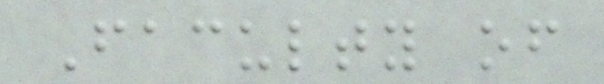Faculty of
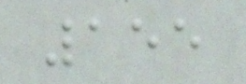155
